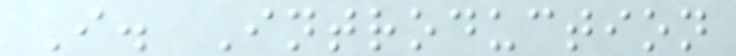I. Introduction
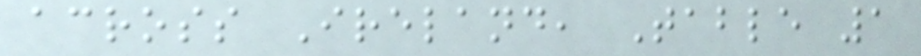across Ireland, Table 1
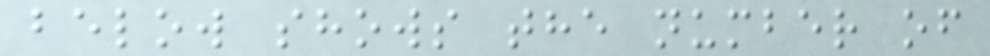below shows the number of
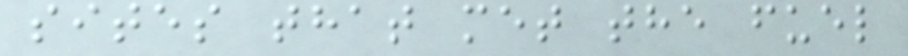sites that met the fuel
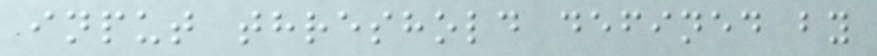input threshold defined by
